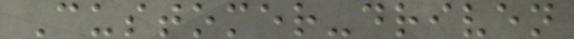Customer-driven
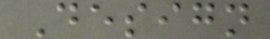Design
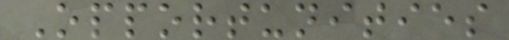Opportunities
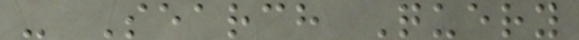- Search Query
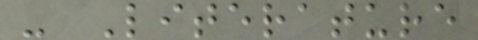- Literature
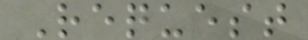Request
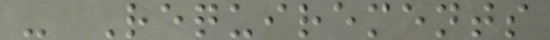- Requirements
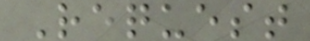Request
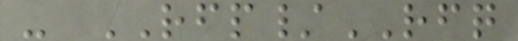- RFP/RFQ
